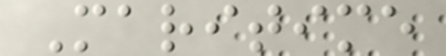Maritime
